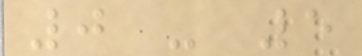0 - 5
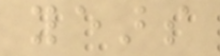years
